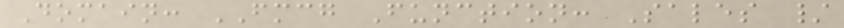Domain: FMCG Function: Sales /
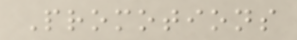Promotions
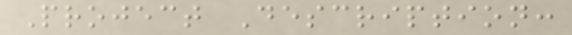Project Description:
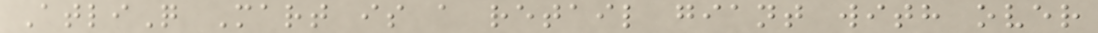AtliQ Mart is a retail giant with over
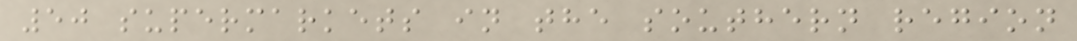50 supermarkets in the southern region
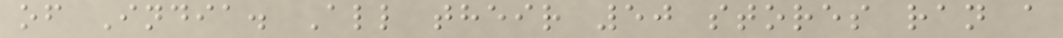of India. All their 50 stores ran a
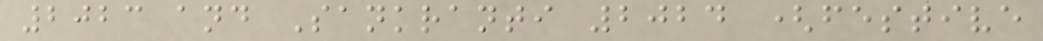2023 and Sankranti 2024 (festive
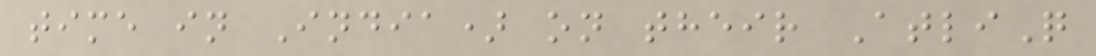time in India) on their AtliQ
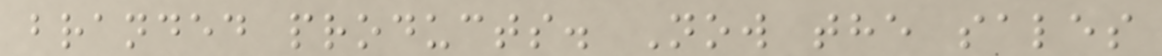branded products. Now the sales
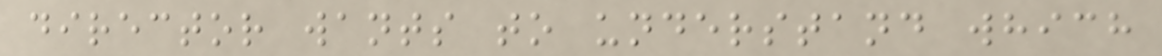director wants to understand which
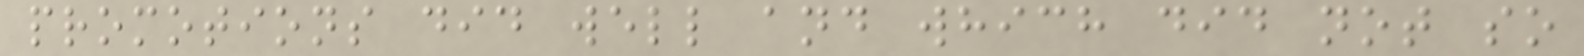promotions did well and which did not so
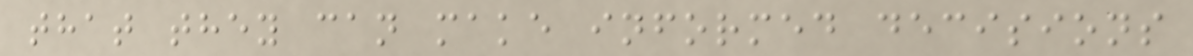that they can make informed decisions
